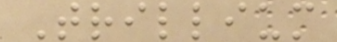Trillium
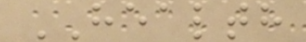HEALTH
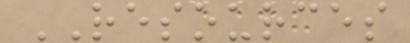RESOURCES
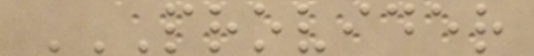PROVIDER
